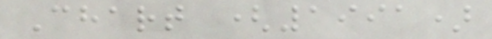Chart (1991)
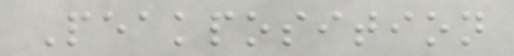Peakposition
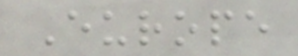Europe
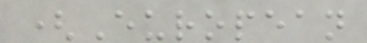(European
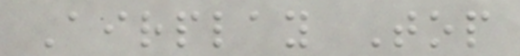Airplay Top
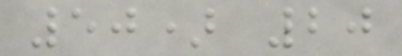50) 20
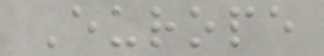Europe
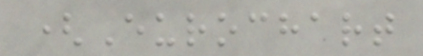(Eurochart
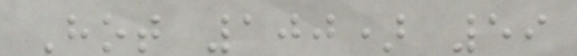Hot 100) 59
